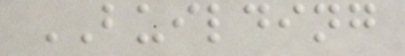BUILDING
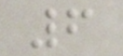6
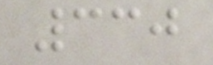330
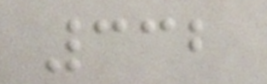332
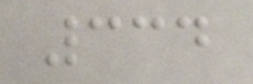334
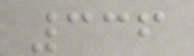336
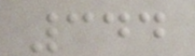344
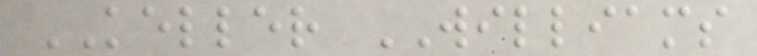KELLER WILLIAMS
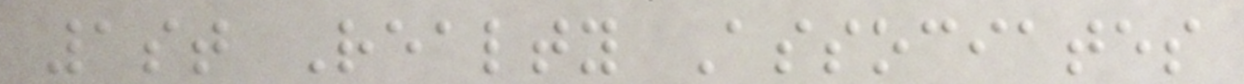1st Realty Associates
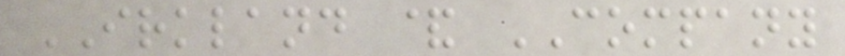IRKLAND & COMPANY
